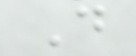D
